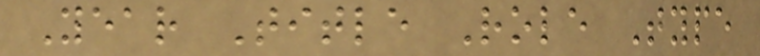Year Title Role Type
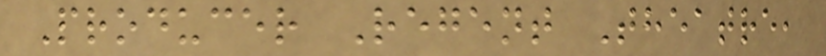Producer Regent Theatre,
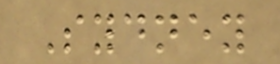Sydney
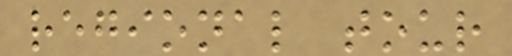regional tour
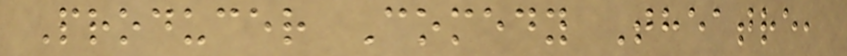Producer Comedy Theatre,
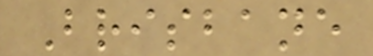Brisbane
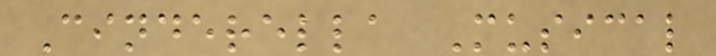Cinderella Musical
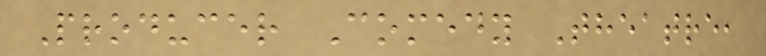Producer Comedy Theatre,
